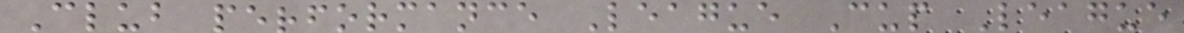Club performance League Cup League
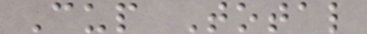Cup Total
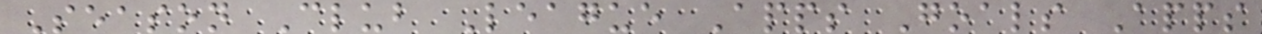Season Club League Apps Goals Apps
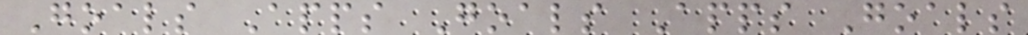Goals Apps Goals Apps Goals
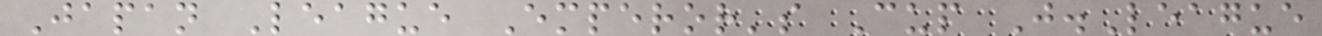Japan League Emperor's Cup J.League
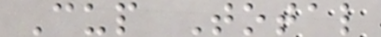Cup Total
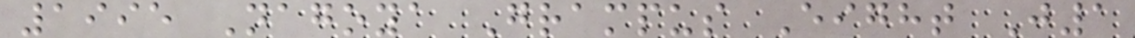1995 Nagoya Grampus Eight J1
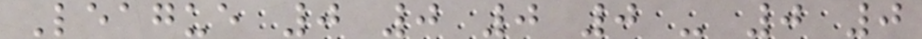League 0 0 0 0 - 0 0
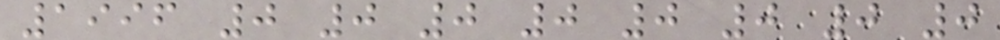1996 0 0 0 0 0 0 0 0
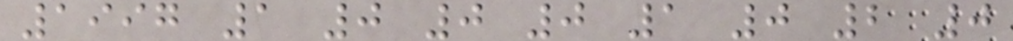1997 1 0 0 0 1 0 2 0
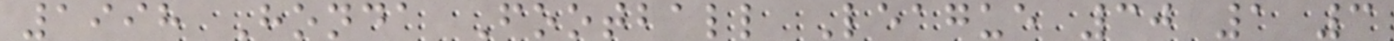1998 Honda Football League 30 1 3
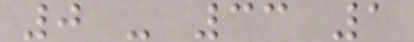0 - 33 1
